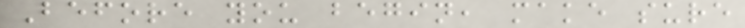Before you begin, make sure
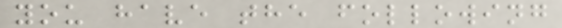you have the following
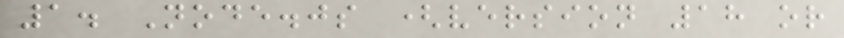1. Node.js (version 18 or
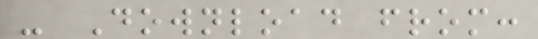- Download from:
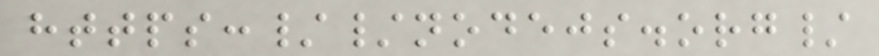https://nodejs.org/
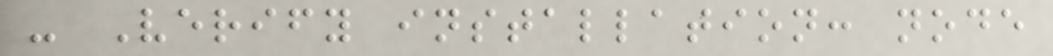- Verify installation: node
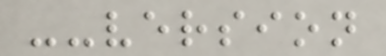--version
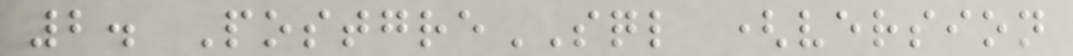2. PostgreSQL (version
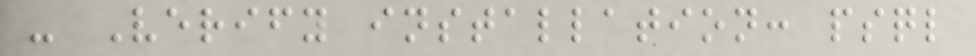- Verify installation: psql
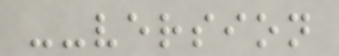--version
